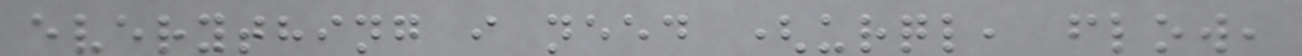everything i need (urql, flow,
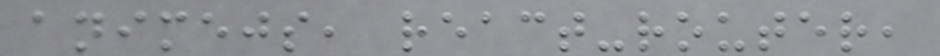animejs, react-router,
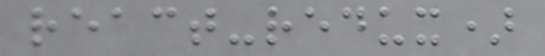react-redux)
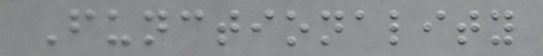Functionality
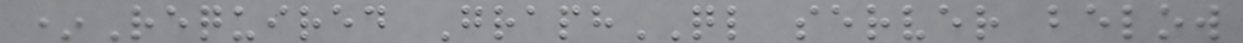*Required GraphQL server below
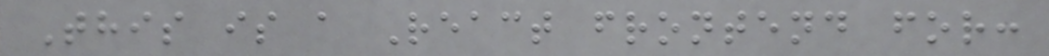This is a React frontend for:
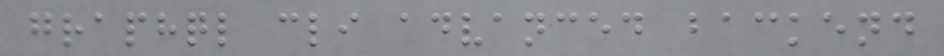graphql cli advanced backend
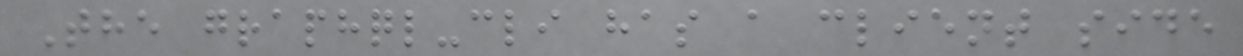The graphql-cli has a client side
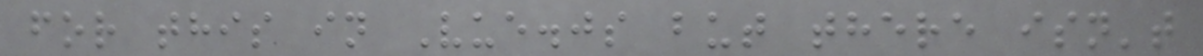for this in Vue.js but there isn't
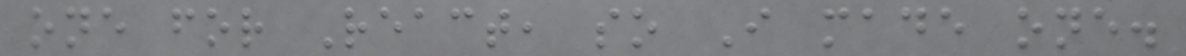one for React, so I made one.
